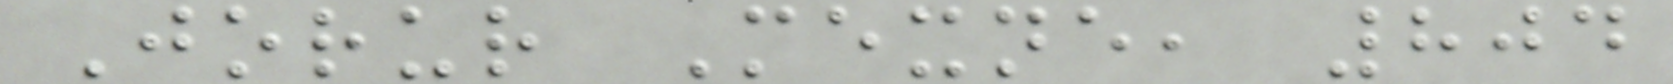Jorur Mexne, 804
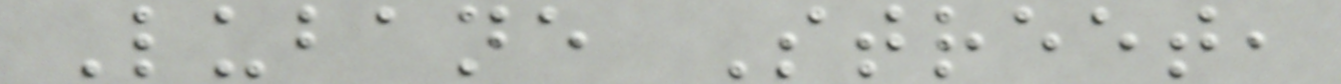Lubane Street,
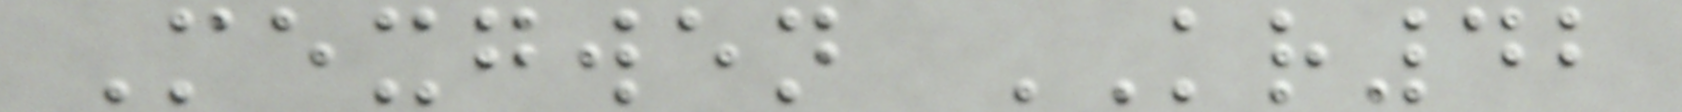Mexgwen KR42
